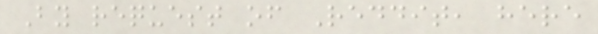By request of Reddit, here
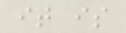it is
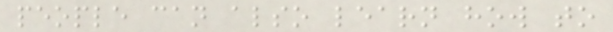people can also learn how to
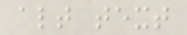alt text
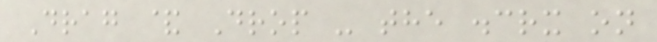Drag & Drop - the .crx on
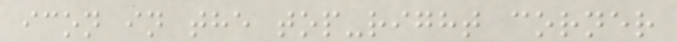icon in the top-right corner
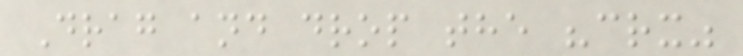Drag and drop the "crx"
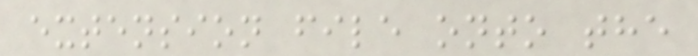extension file onto the
